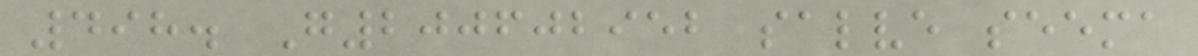498. G200602952 salve seema
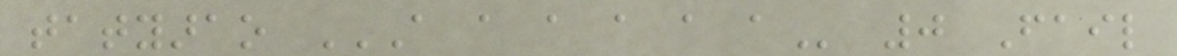tatyarao A A A A A A 0 Fail
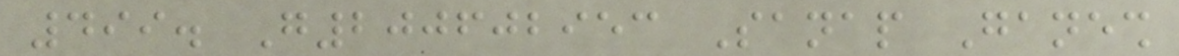499. G200602953 Sanap Ganesh
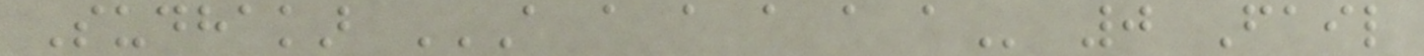Sudhakar A A A A A A 0 Fail
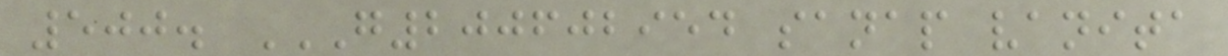500. G200602954 SANAP VANITA
